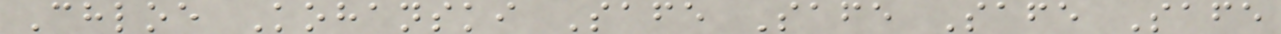Chloe Kohanski Safe Safe Safe Safe
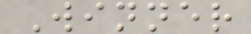Winner
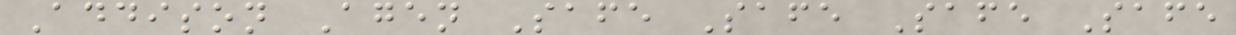Addison Agen Safe Safe Safe Safe
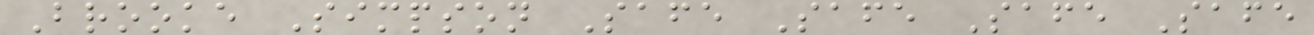Brooke Simpson Safe Safe Safe Safe
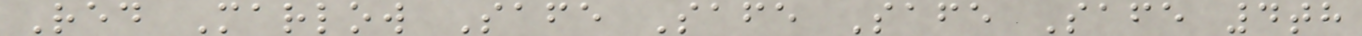Red Marlow Safe Safe Safe Safe 4th
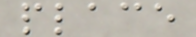place
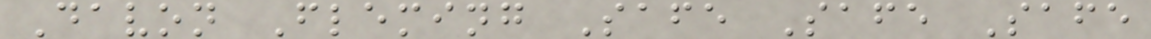Davon Fleming Safe Safe Safe
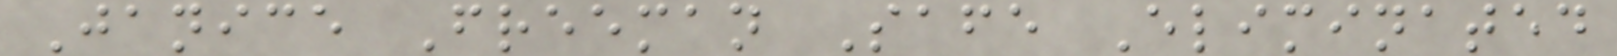Janice Freeman Safe Eliminated
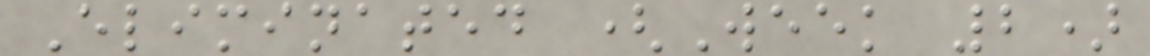Eliminated (Week 2)
